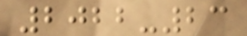2022-23
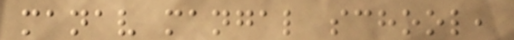manav mangal school,
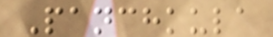Panchkula
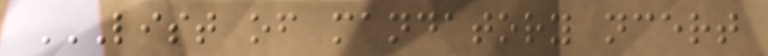LIST OF MANDATORY NCERT
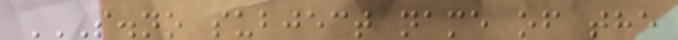S.NO SUBJECT NAME OF THE
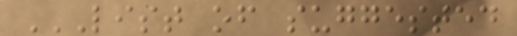LIST OF SUGGESTED
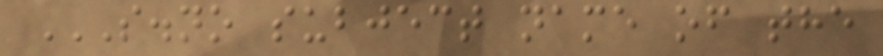S.NO SUBJECT NAME OF THE
